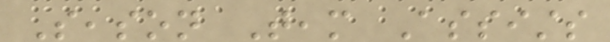Season Team Assists
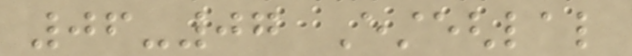06-07 Esteghlal
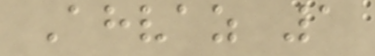Ahvaz 1
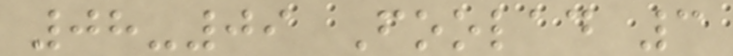08-09 Foolad 3
